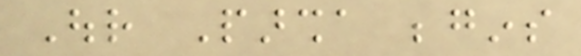Our Parsha begins
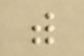with
